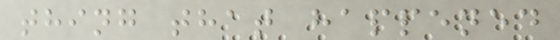thing that happened
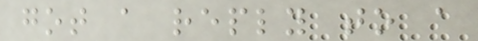got a reply to a
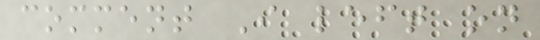comment I left on
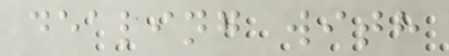dealing with
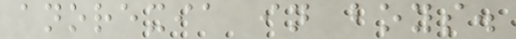anorexia in boys.
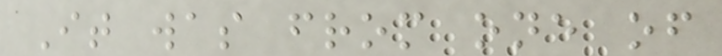It was from one of
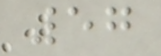57
